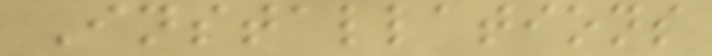Installations
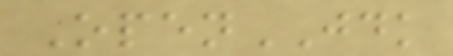OpenJDK
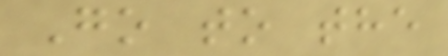Go to the
